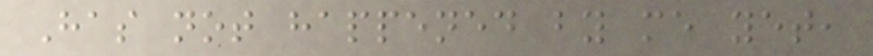Has not happened by me yet,
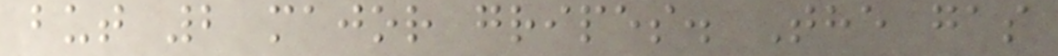but 2 major gripes. The gas
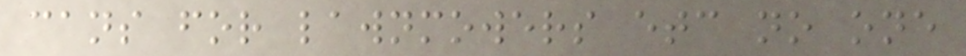cans for lawnmowers etc no one
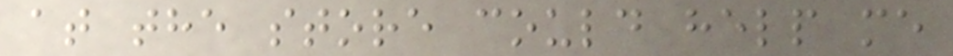at the store could help me
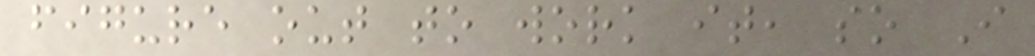figure out to work it, so I
